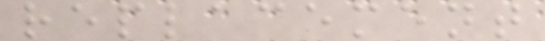replacement
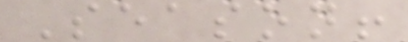Season!
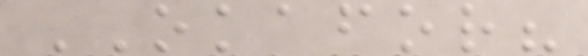OKAFOR?
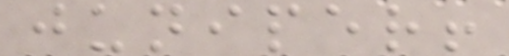juniper!
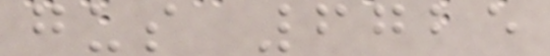gus 6725
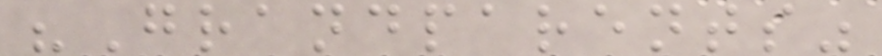"Grandparents"
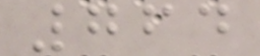764
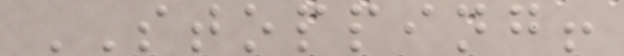STOPPING!
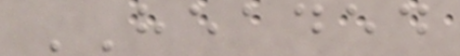HEADED
